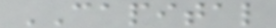CAPITAL
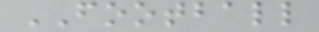FOOTBALL
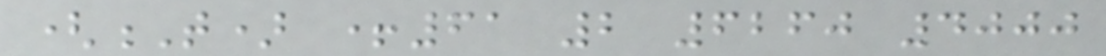(T) +61 2 6260 4000
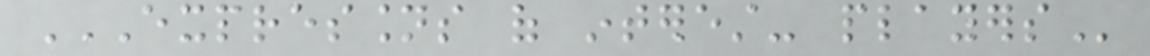EXPRESSIONS OF INTEREST- PLAYERS
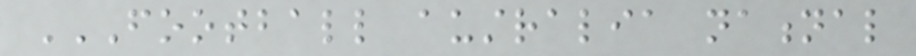FOOTBALL AUSTRALIA NATIONAL
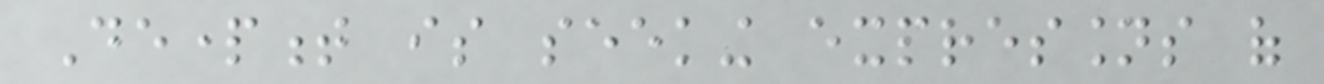Department is seeking expressions of
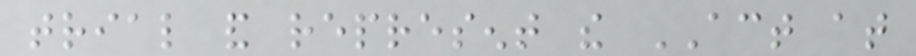trial and represent the ACT at
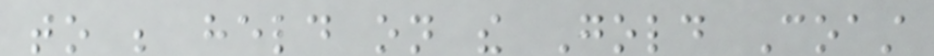to be held on the Gold Coast
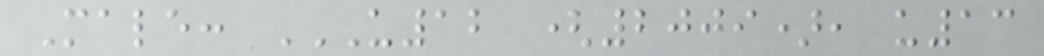Male: U12 (2009), U13
